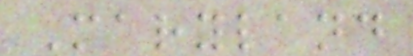Maryland
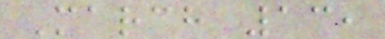March 13,
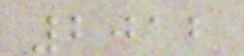2012
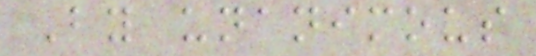By unanimous
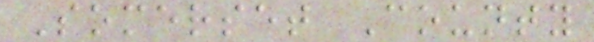Somerset County
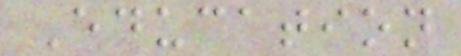Education
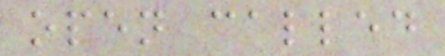open called
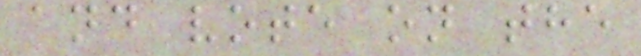and vote on the
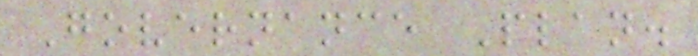Governance Plan.
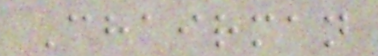Chairman
